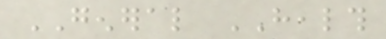GENERAL HEALTH
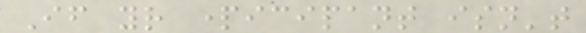If your participant isn't
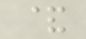&
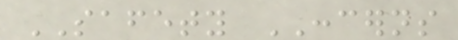SAFETY CONCERNS
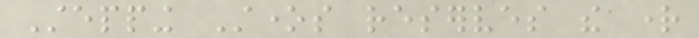Stepping Stones reserves the right
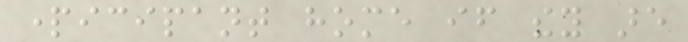participant home if they are
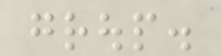group.
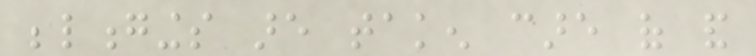belongings are taken care of and
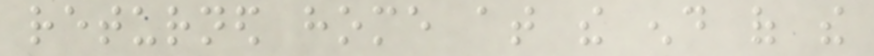returned home at the end of the
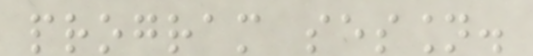program session.
